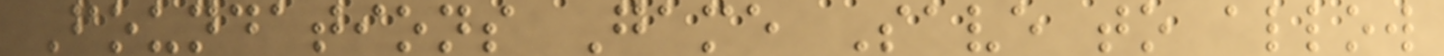Foundations Game Save to allow
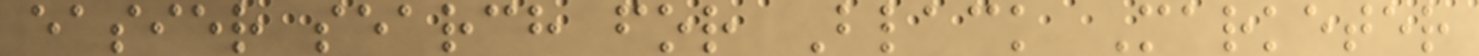easier search for Black Marketer
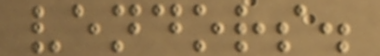vendors.
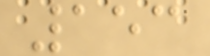153
